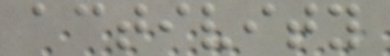activity
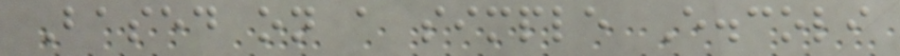Based on a simple E.coli
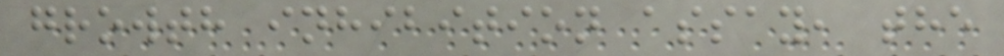growth inhibition assay, the
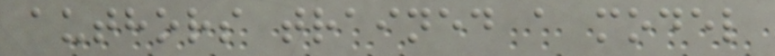authors trained a model
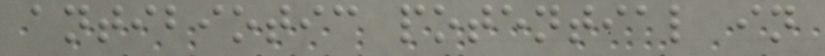antibiotic potential in
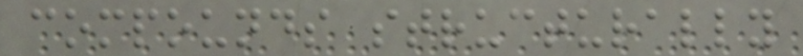compounds structurally
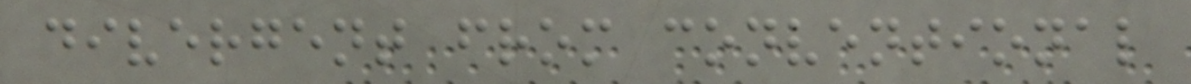divergent from conventional
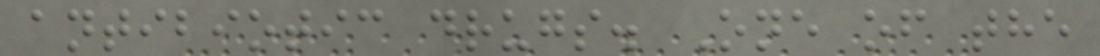antibiotic drugs. One of the
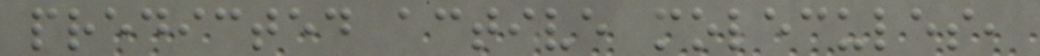predicted active molecules,
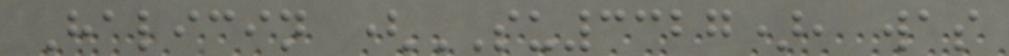Halicin (SU3327), was
